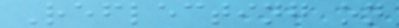Reflecting on
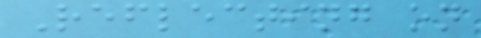Reflecting on
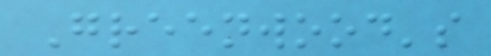Greenwood's
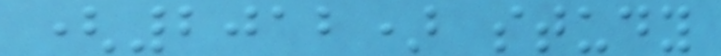(2012) study
